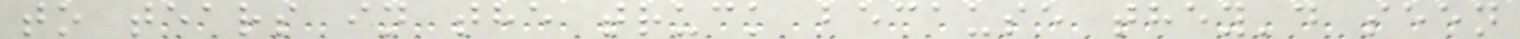to tears in the truck because they'd seen
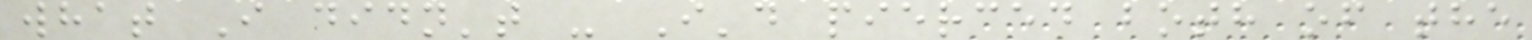what I didn't - I'd pierced both of the
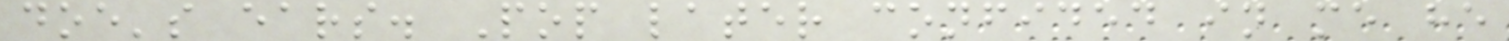doe's ears. Pop later confided in me he
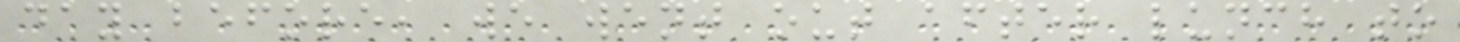day before, we went out after lunch to
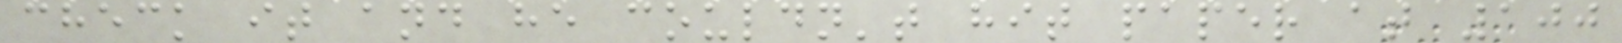check it and he couldn't hit paper at 100
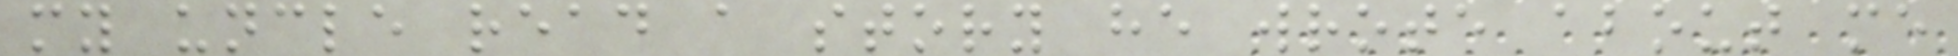my uncle read a story he wrote about me
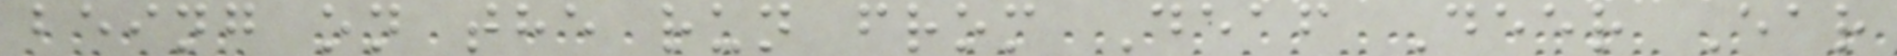being on the run from Deaf Deer Ear
